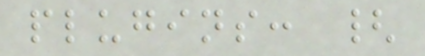plugins: {
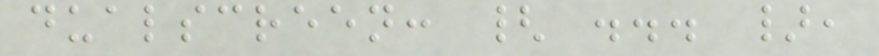dualscreen: { ... },
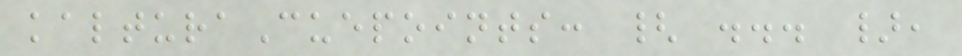kalturaCuepoints: { ... },
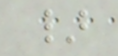}
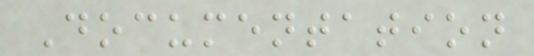Documentation
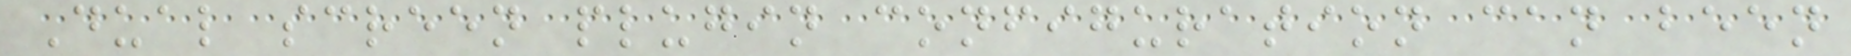Dual screen plugin configuration can been
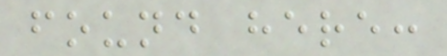found here:
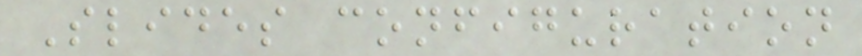Slides configuration
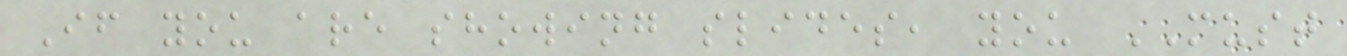If you are showing slides, you MUST
